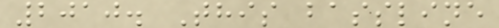2010. This bassline
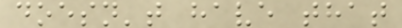doesn't have that
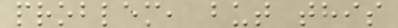problem, but this
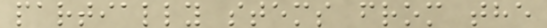partially stems from the
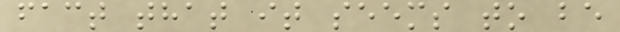fact that it seems to be
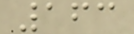163
